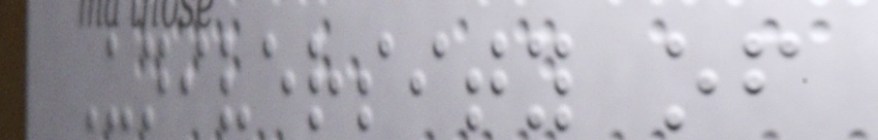University of
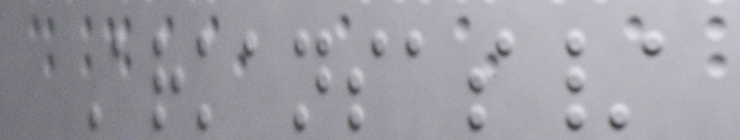Arkansas/
